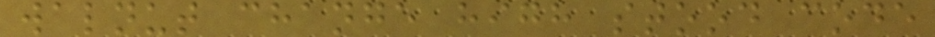walnut change high stood code
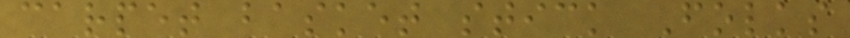carpet basket stick Folks
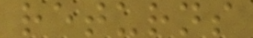returns
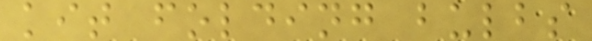kit folding bulbs
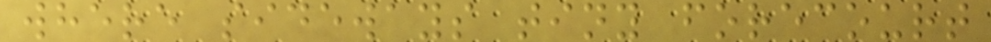where sideways tiny forecourt
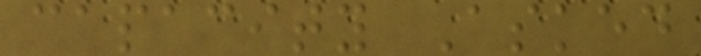capacity Asked
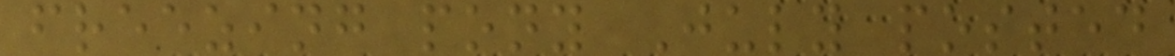freezing pony July posted
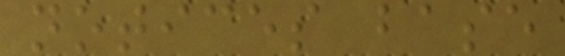notices base
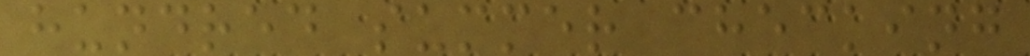hundred summer checking
